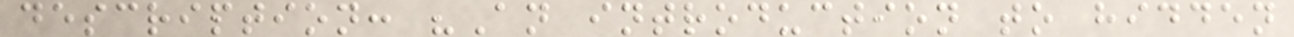description: "An introduction to hidden
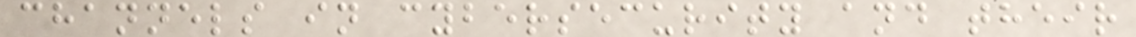channels in cybersecurity and their
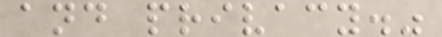and privacy."
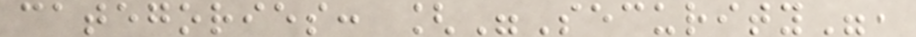categories: ["Security",
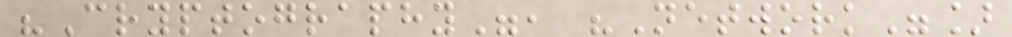"Cryptography", "Network"]
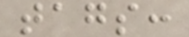tags:
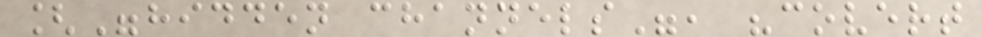["hidden channels", "covert
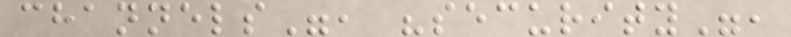channels", "security",
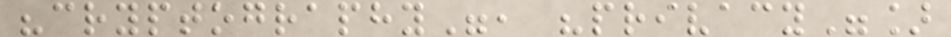"cryptography", "privacy"]
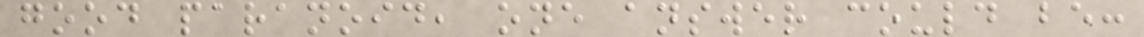good paranoid, one answer could be:
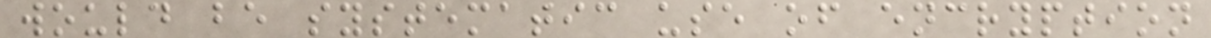would be systematic use of encryption
